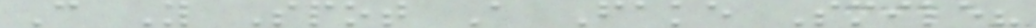Can You Spot A Fake Smile?
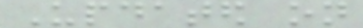Updated on
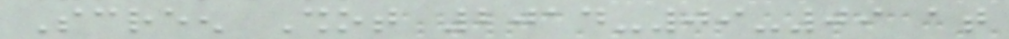Screen Shot 2014-09-09 at
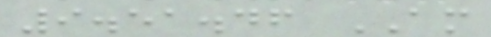9.51.46 AM
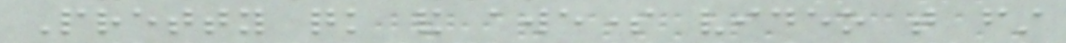Pretty quick and awesome video that first
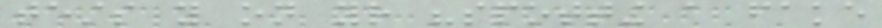tests you on your "spotting a fake
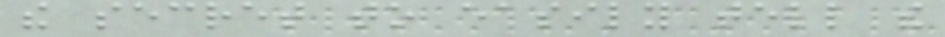the secret to easily tell the
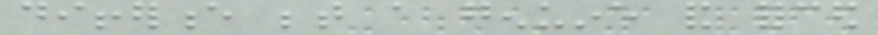difference between a genuine and forced
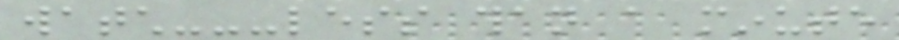watch---less than a minute
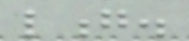long.
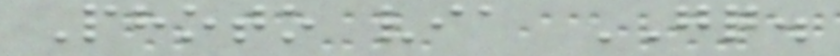Photo via GQ.
